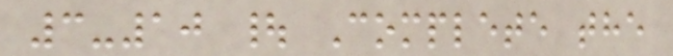3-10 | Complete the
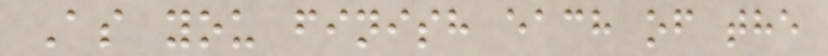As you finish each of the
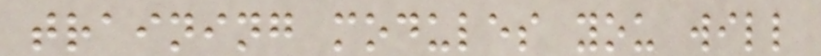training modules you will
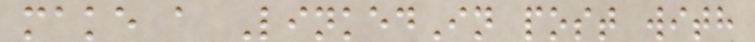make a LinkedIn post with
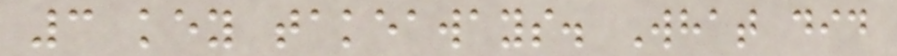3 key takeaways. What did
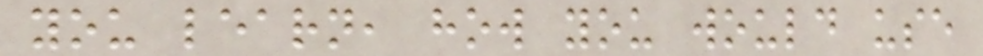you learn, how you would use
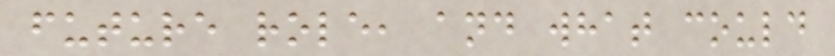future role, and what could
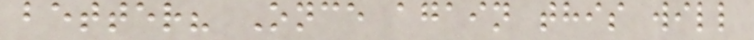better? Once again this will
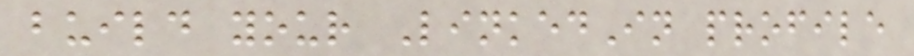build your LinkedIn profile
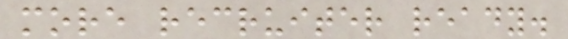more recruiter ready.
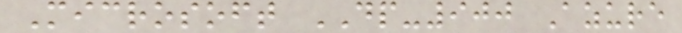Microsoft DP-900 Azure
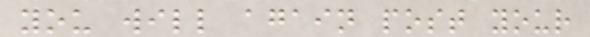you will again post your
